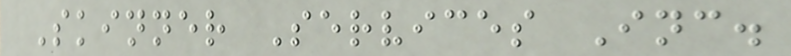Skinner Services Inc.
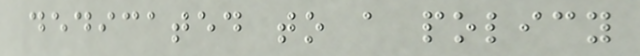dedicated to a policy
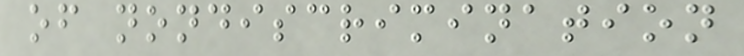of nondiscrimination
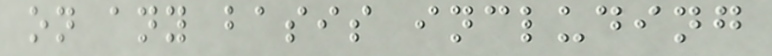on any basis including
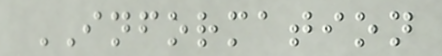INFORMATION
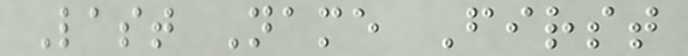Last Name First
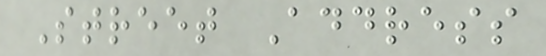Street Address
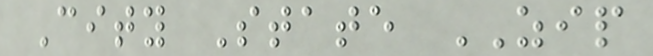City State ZIP
